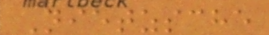Nietzsche
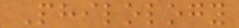Philology
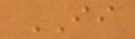II
